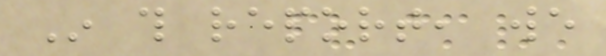In this report, we
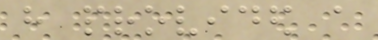have provided a
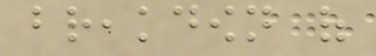breakdown of
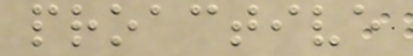proactive
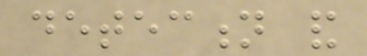detection and
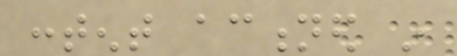content actioned in
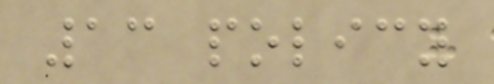13 policy
